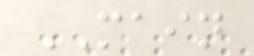MAIN
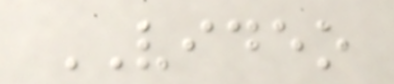VIDEO
